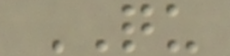QU
